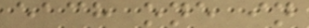each one in
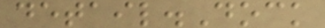detail.Dock
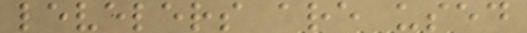levelers are used
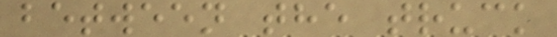between the truck
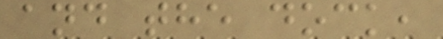and the dock,
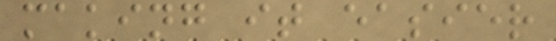making it easier
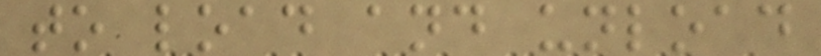to load and unload
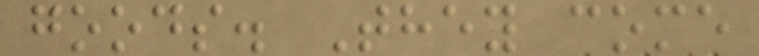goods. They come
